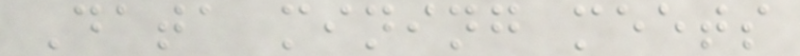Data mining meets
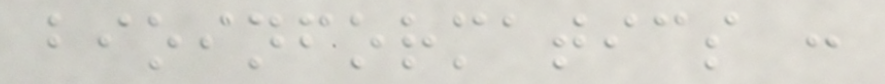bioinformatics :
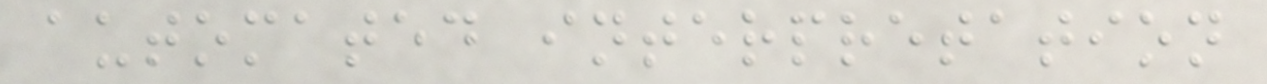automated interpretation
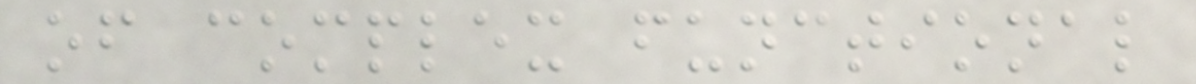of complex functional
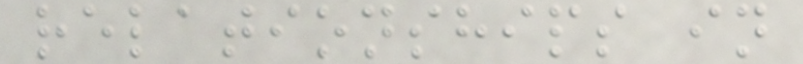relationships in
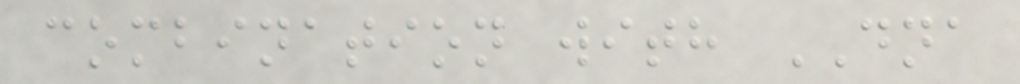combination with DNA
